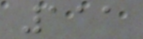111
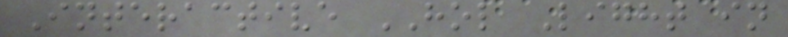Interactive HOL Light in
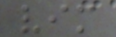vim
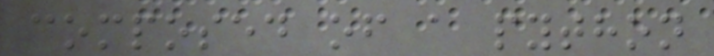composed of a python
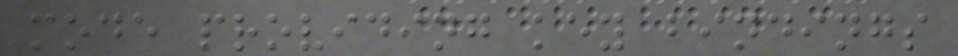mode providing key bindings
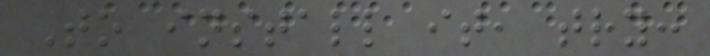To install it, try:
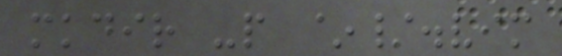mkdir -p ~/.vim
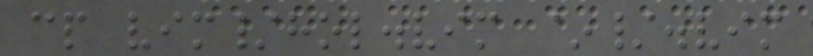cp vim/hol.vim ~/.vim
